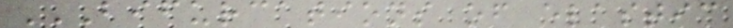BIFURCATIONS OF ELASTIC
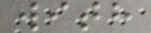with
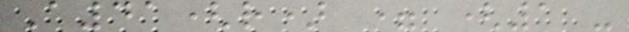A41(r) = (1 -
